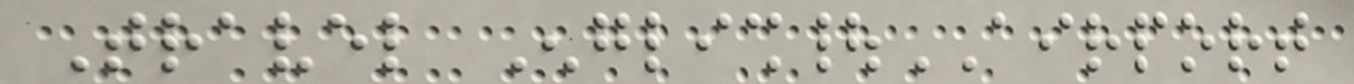Travel English|AIRPORT
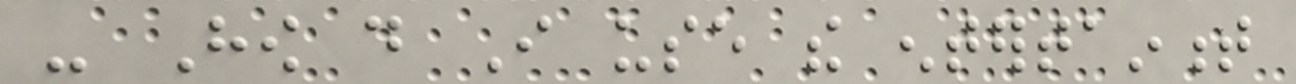- How do I use the entertainment
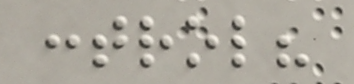control?
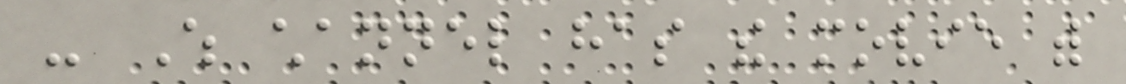- Which channel has the movie with
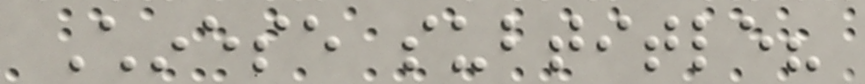Chinese subtitle?
